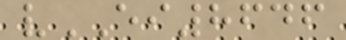vEI8646
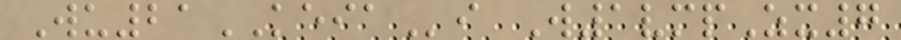Wu21KEIAi W1vmpZx7
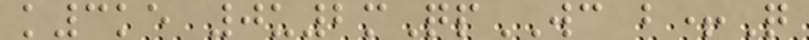k3ke 0u2mQpWC b+Q
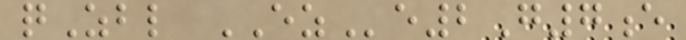qZbl EZe2G7e
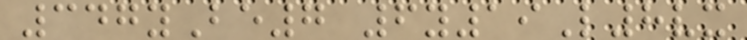347yBe7 6y19L8vx
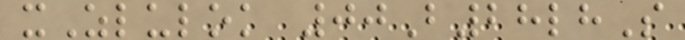xZlulok 00B28lhS
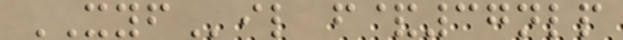XYFil f&37nlp
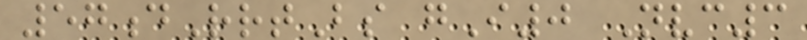57dRrtBs gI0 Nvc3
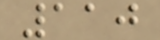110
